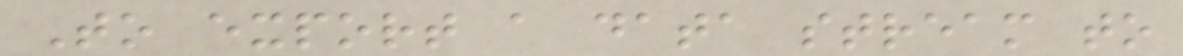To export a data stream to
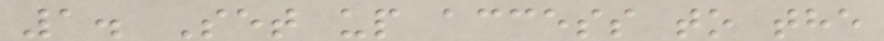1. Set up access to the
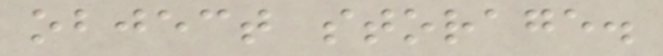object storage.
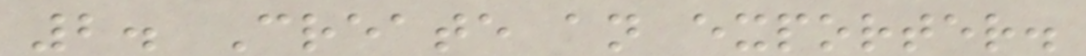2. Create an exporter.
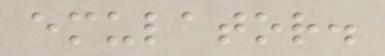emulator.
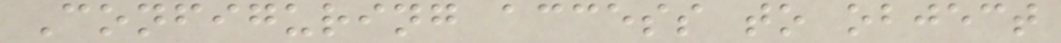Configuring access to object
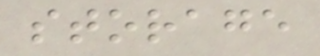storage
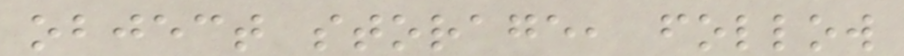object storage, follow
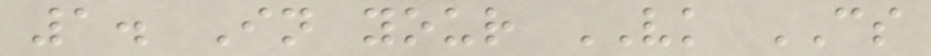1. In your VK CS
